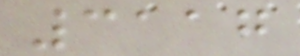3117
